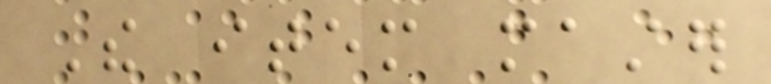The item master
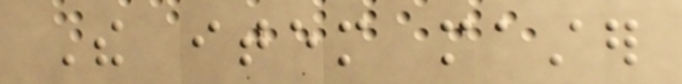The item master
